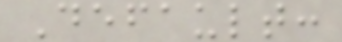Default:
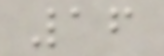16
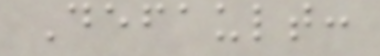Default:
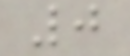0
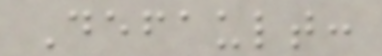Default:
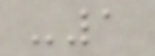-1
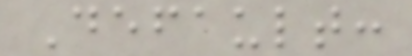Default:
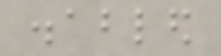disabled
